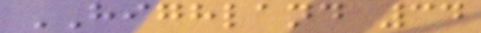HIGHLAND 34
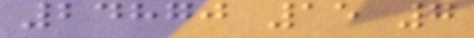24870 15 7
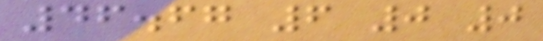46.67 6 0 0
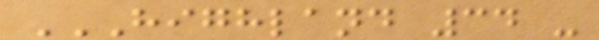HIGHLAND 34 -
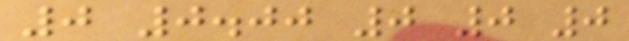0 0.00 0 0 0
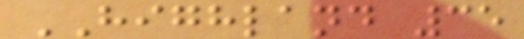HIGHLAND 35
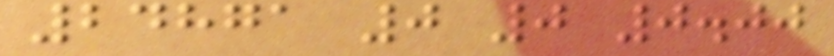24871 0 0 0.00
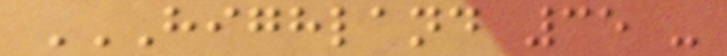HIGHLAND 35 -
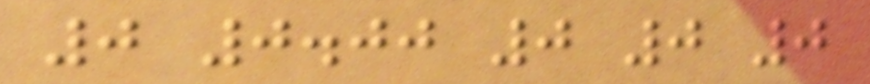0 0.00 0 0 0
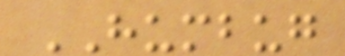HUMBUG
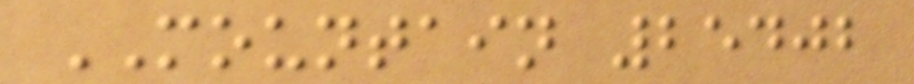MOUNTAIN 25402
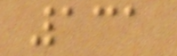131
